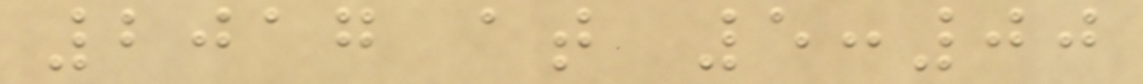2017 at 5:00
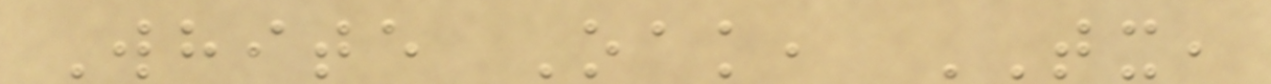White Oak, TX,
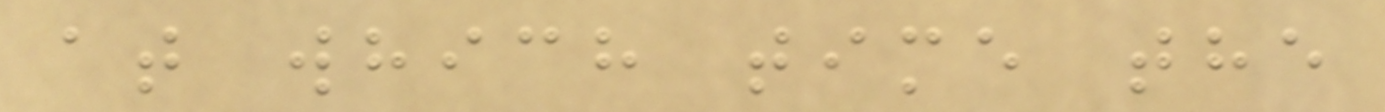at which time the
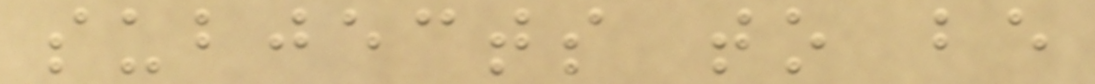subjects to be
